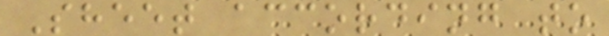Sheet according to
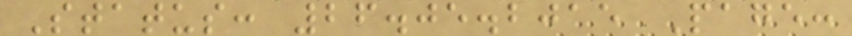Status: 26.05.2015 Page:
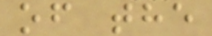of the
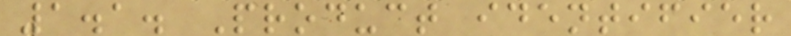1.1. Product identifier
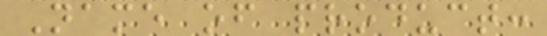Name of product:
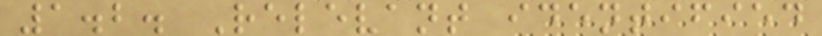1.2. Relevant identified
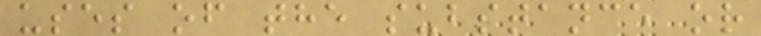uses of the substance or
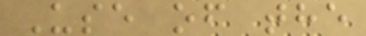Use of the
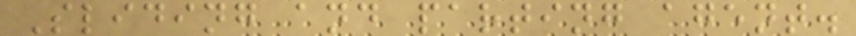Sliding and parting agent.
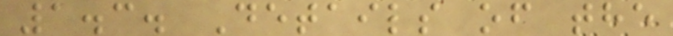1.3. Details of the
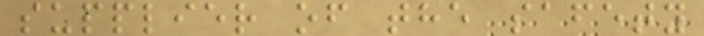supplier of the safety
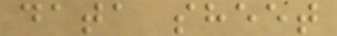data sheet
